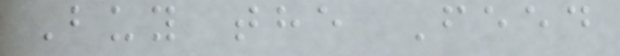Buy the Feed
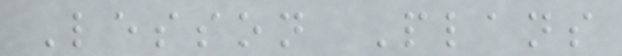Lesson Plans
